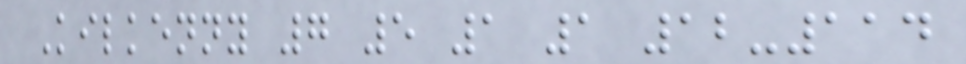Kilkenny 7 5 1 1 12-114
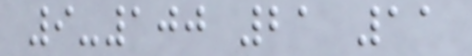9-100 21 11
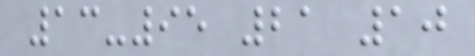13-95 21 10
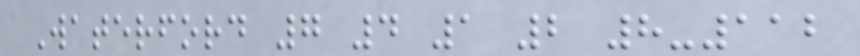Waterford 7 4 1 2 8-112
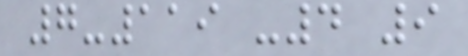7-119 -4 9
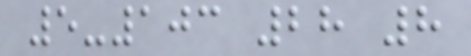5-103 28 8
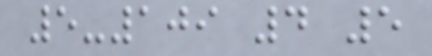5-109 4 5
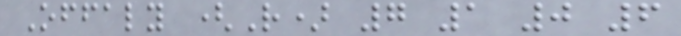Offaly (R) 7 1 0 6
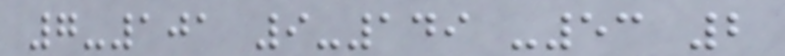7-101 9-149 -53 2
